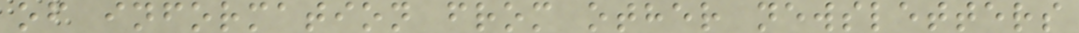of information from other newsletters
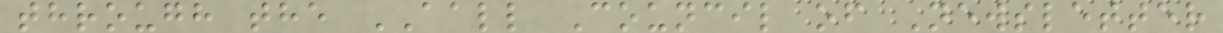through the AALL Council of Newsletter
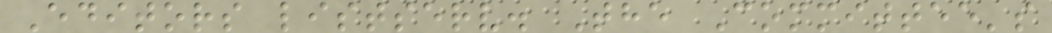Editors listserv. The Committee's
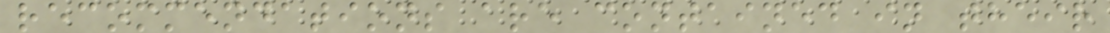recommendations are contained in their
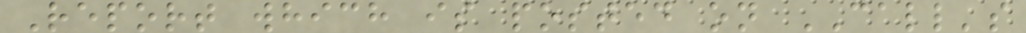Report which is posted on CALL's
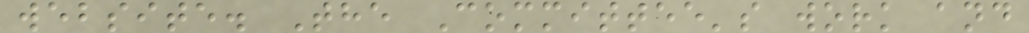website. The Committee's work and
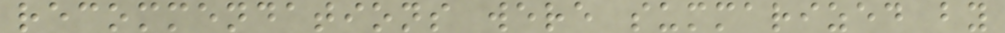recommendations were summarized by
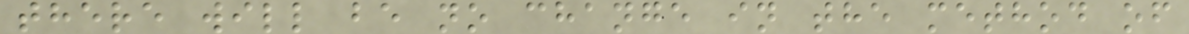there will be no change in the method of
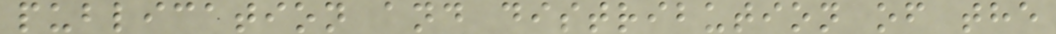publication and distribution of the
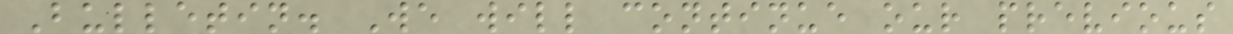Bulletin. We will continue our previous
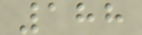188
